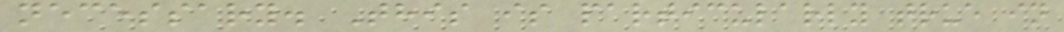necessary. This is particularly true in
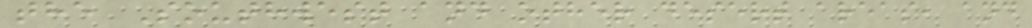the Southwest and other desert areas, and
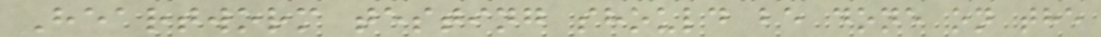Heartworm testing should be done on the
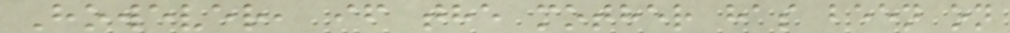However, if the mother has been on
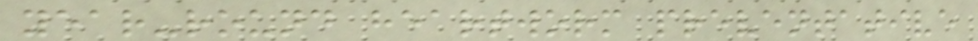year-round heartworm preventative
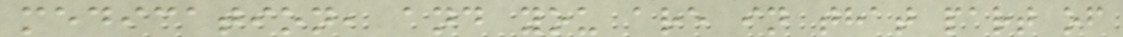medication, and you are in that part of
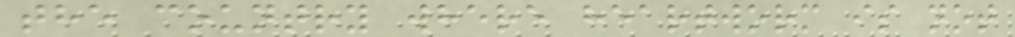the country where heartworm is not
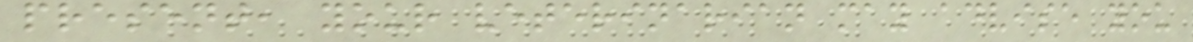present, your veterinarian may advise you
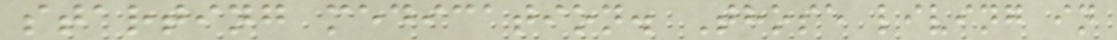starting medication. Those living in
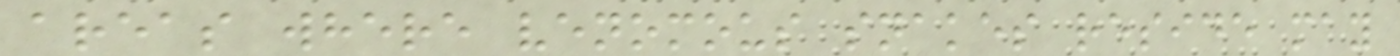areas where venomous snakes reside may
